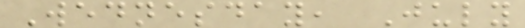Wednesday, July
